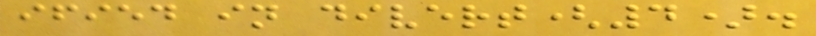ified in divert(4).
